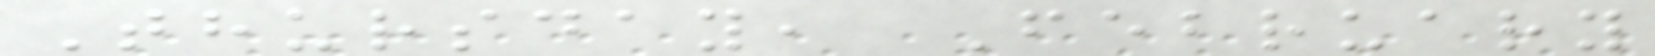Thursday, February
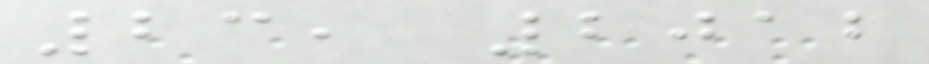23, 2012
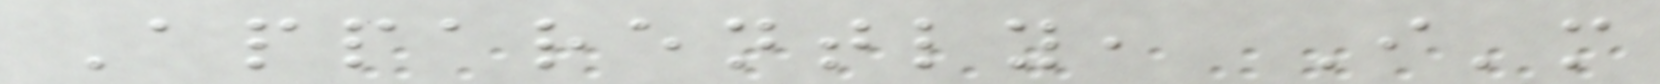Apparently, I'm
